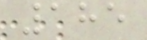185
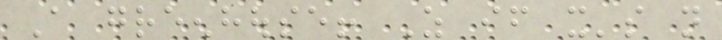A greenhouse! As if it's not
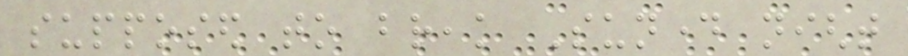supposed to break Sunday night
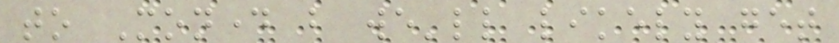to Monday but we'll likely get
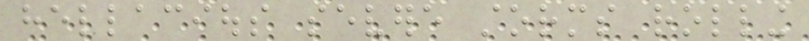hellacious severe storms rolling
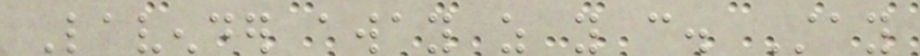Lavender away as you can. Stay
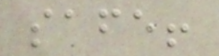safe!
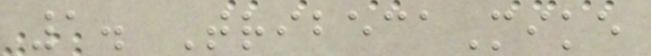1. TribecaMike
